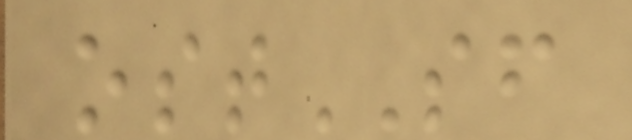ostSF
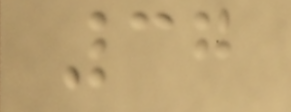37
